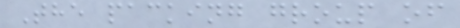The packing group of
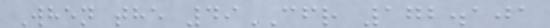When the 49CFR 172.101
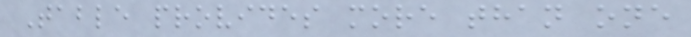Table provides more than one
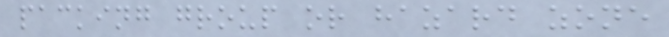packing group or hazard zone
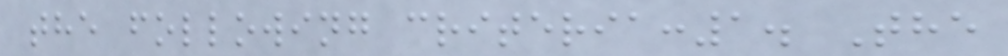the following criteria:1. The
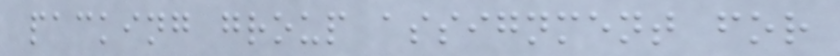packing group assignment for
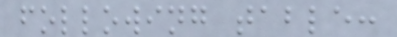following table:
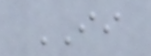II
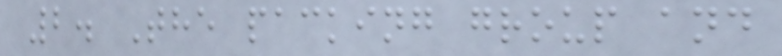2. The packing group and
